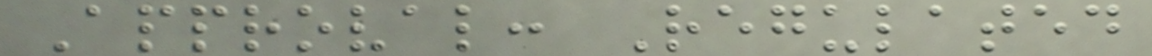Approval: Regulated
